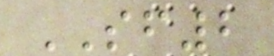SF2
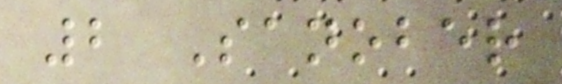2 Sanober
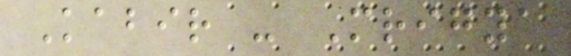Kabir - Mrigya
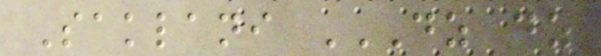Saklani DZ DZ
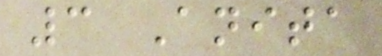3 Anita
